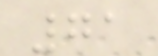71
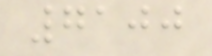7100
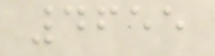4655
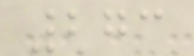273
